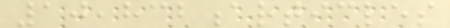10,832articles
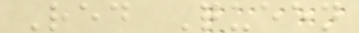Red Queen
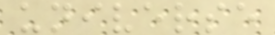universe
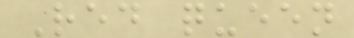Red queen
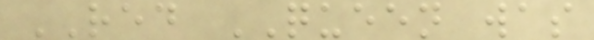RED QUEEN was
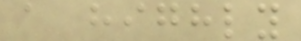a highly
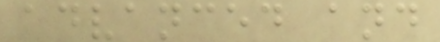advanced and
